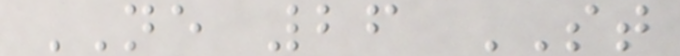NE 26 ST
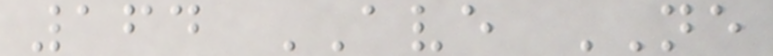164 AVE NE
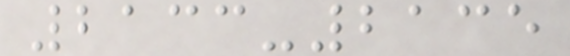2133-2135
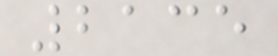2135
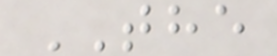THE
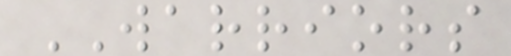WARRIORS
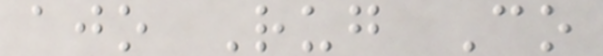ajo Rug Co
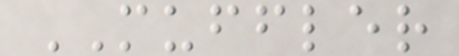MUFFLER
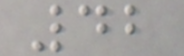42
